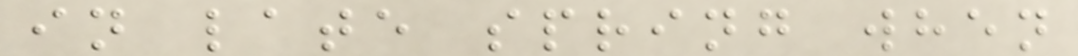in late spring when
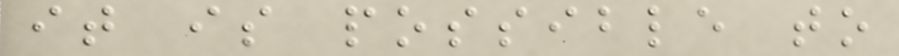it is possible to
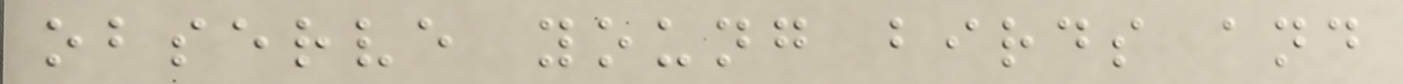observe young birds and
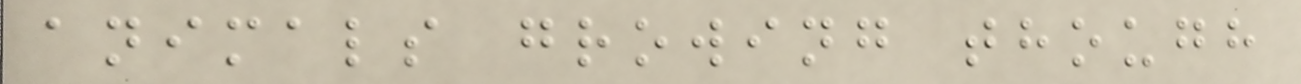animals growing though
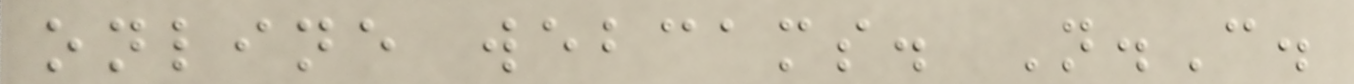online webcams. N.C.
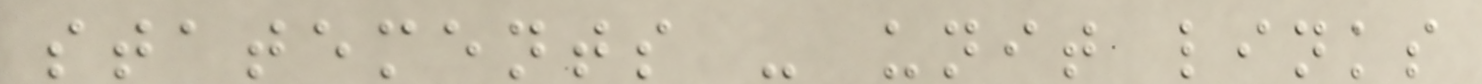statements - unit links
